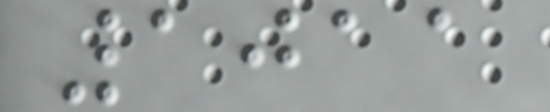1011
